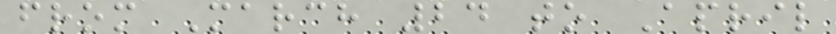from March 24 to April
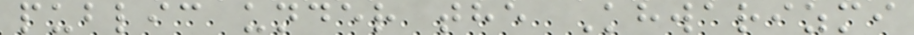public under the Khwarizmi
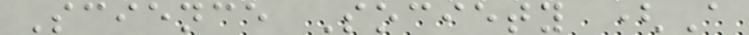Science Society (A
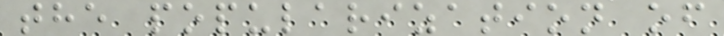the popularization of
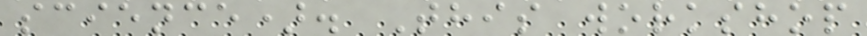science). This workshop
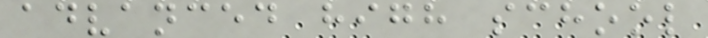advanced high school
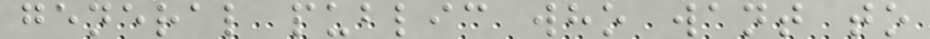general public who want to
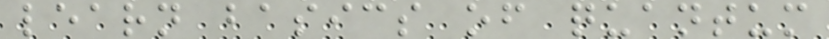learn basics of quantum
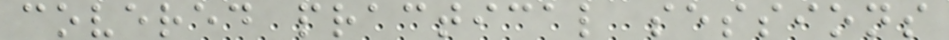covered practical sessions
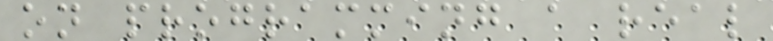on programming a real
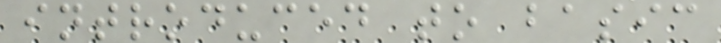introduced to basic
